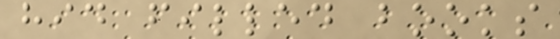hid filled books
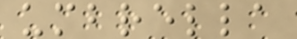umbrella
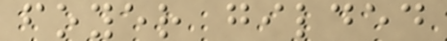foyer gilded
